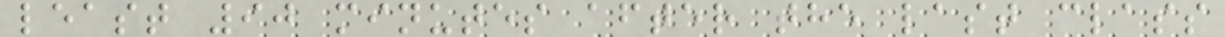least 90 minutes after the last class
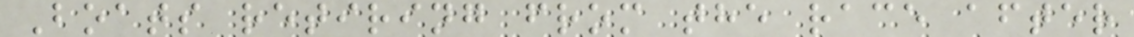Boats retiring from the race after
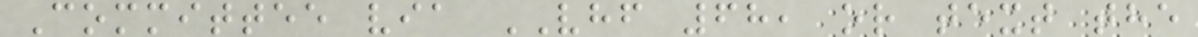Committee via VHF 68, or text the
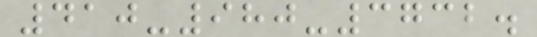410-980-3732.
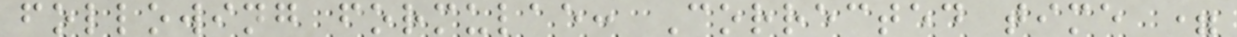following formulae: Corrected time =
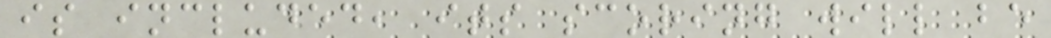is included, its scoring will be
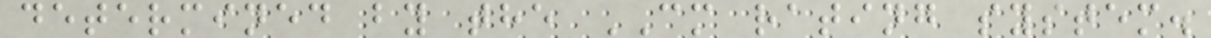determined by the CM rating system.
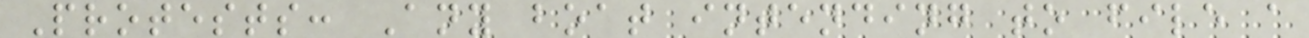Protests: Any boat intending to file a
